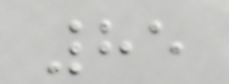85
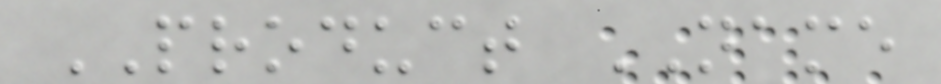PRODUCT NAME
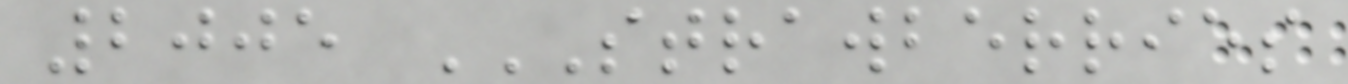2005 STRAWBERRIES
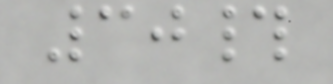30#
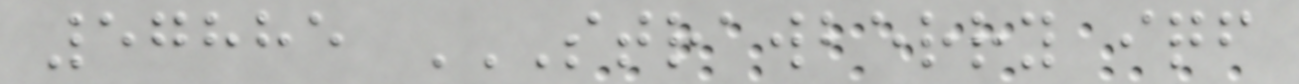57885 STRAWBERRY IQF
